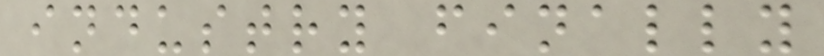industry finally
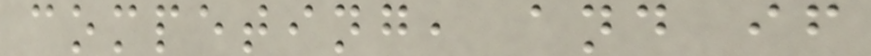competing, and if
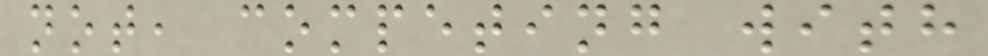not, competing with
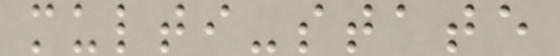multi-state
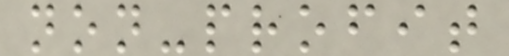non-profit
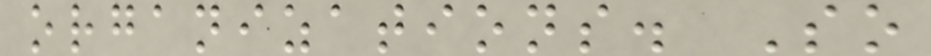organizations. So
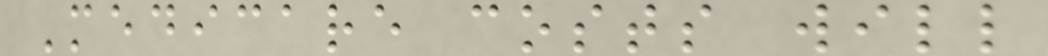Medicare costs will
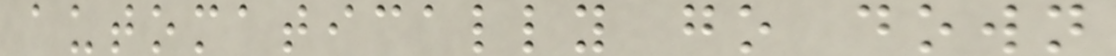automatically go down
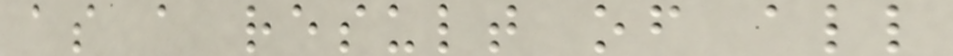as a result of all
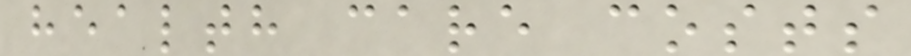health care costs
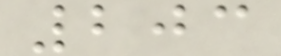203
